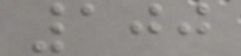100
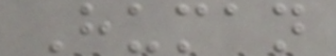Human
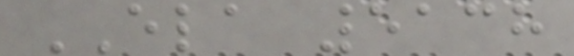ELA 5138
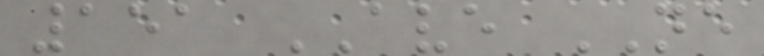151 AVE NE
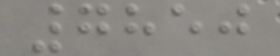7850
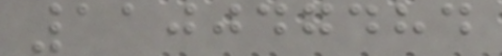110047484
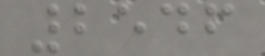2546
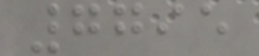7795
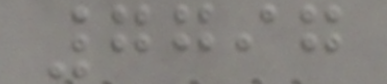7797
